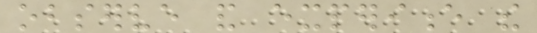observe and experience the
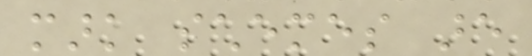mark schemes are
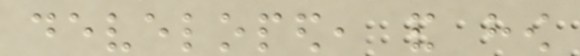developed, and how
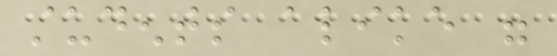students alike were
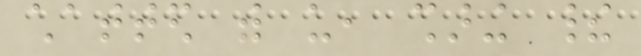chatted with us, sharing their
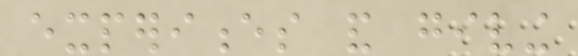experiences and giving
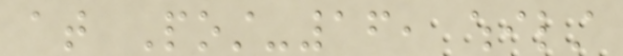at Post-16, whilst
